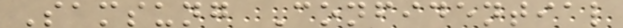Samsung Confidential
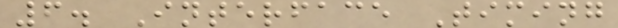6. Interface Timing
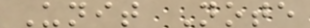Unit Note
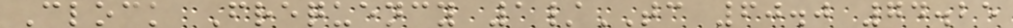Clock Frequency 1/TC 60.0 74.25
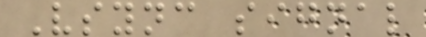Vsync signal
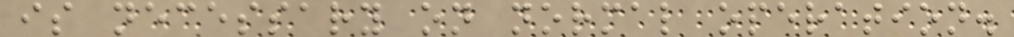is necessary on normal operation.
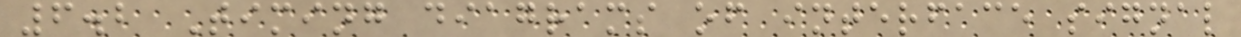6.2 Timing diagrams of interface signal
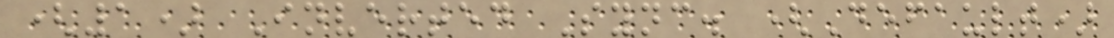(1) Inverted Sync. (Default)
